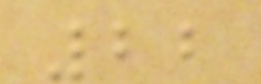22
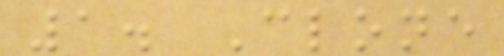1. Clone
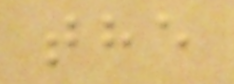the
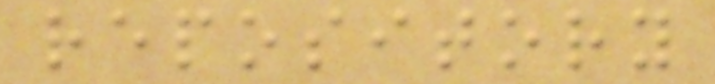repository
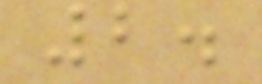2.
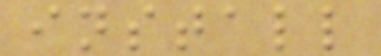install
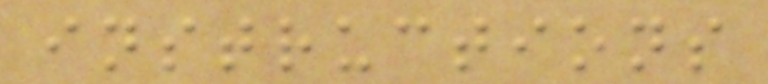instructions
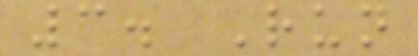3. Run
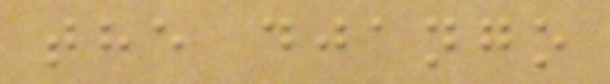the django
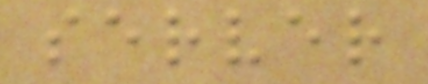server
